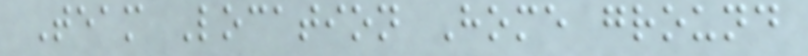Team Location Home ground
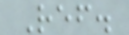Ref.
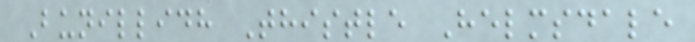Bunillidh Thistle Helmsdale
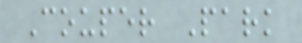Couper Park
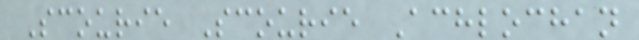Scourie Scourie Achlochan
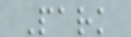Park
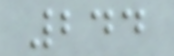244
